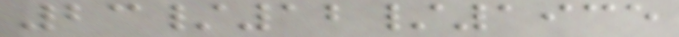23/12/1935
